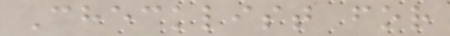Checklist for
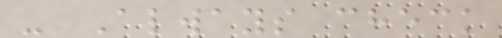- Always check
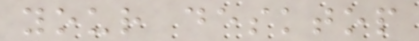your desktop
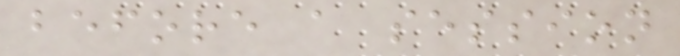before a session
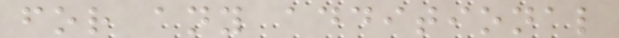for any additional
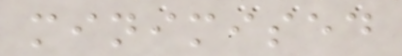minimised
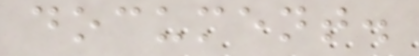document.
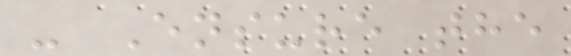- Ensure the
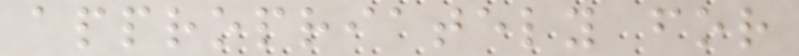appropriately for
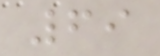69
